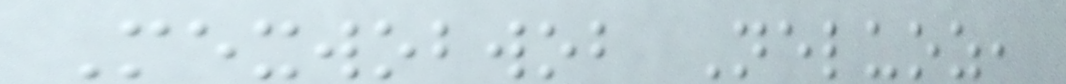Mexwobwob Neluoz,
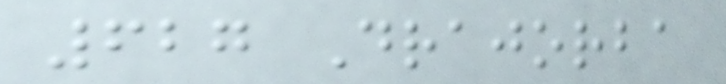627 Drajorba
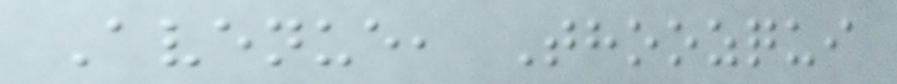Avenue, Thoozqui
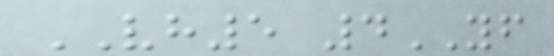VH5 4YF
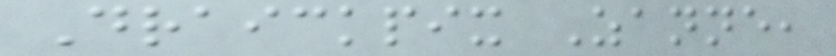Draickpix Zanne,
